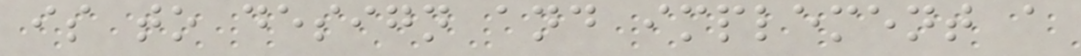is to design and implement a
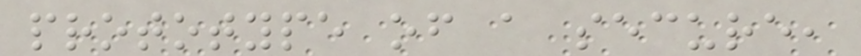prototype of a secure,
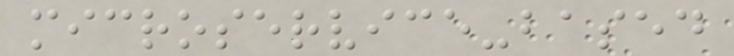microservice-based
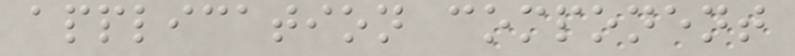application component
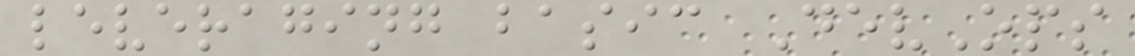leveraging basic DevOps
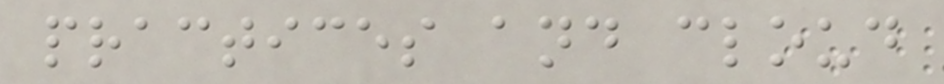practices and cloud
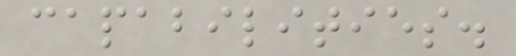capabilities.
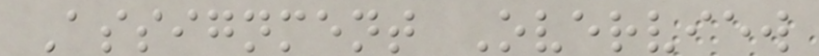Assignment Overview
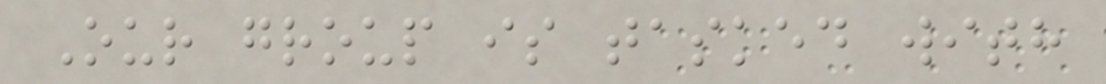Our group is tasked with
